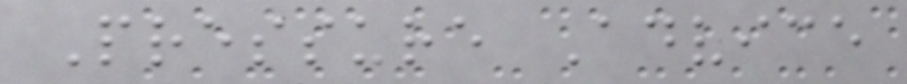Pressure Advice
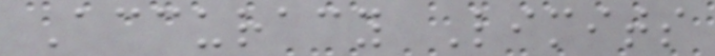Accuracy Limits
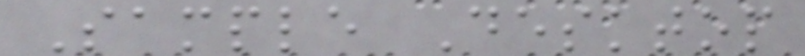Sample Desktop
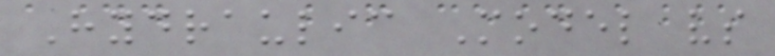Hydraulic Model vs
